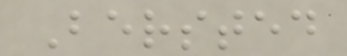Bersted
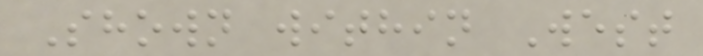Shown within West
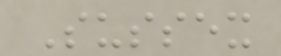Sussex
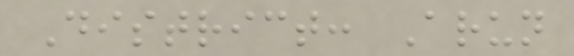District: Arun
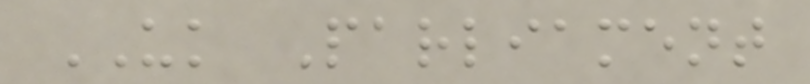UK Parliament
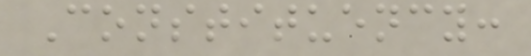Constituency:
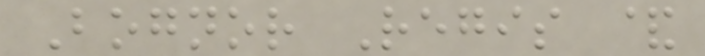Bognor Regis &
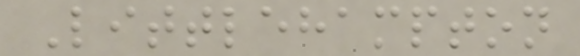Littlehampton
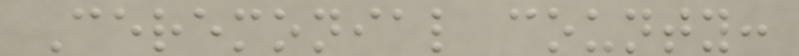Ceremonial county:
